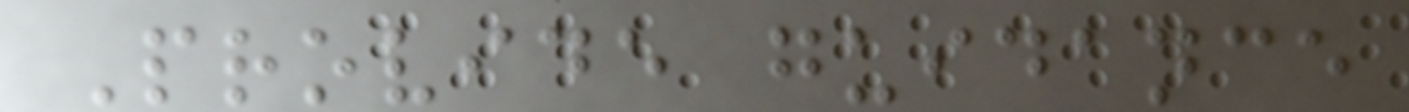Provide guidance
